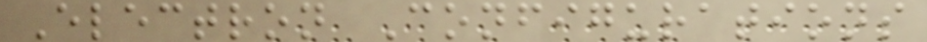Electron Configurations
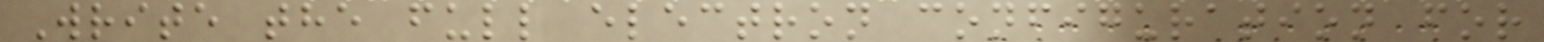Write the full electron configuration for
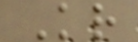Kr
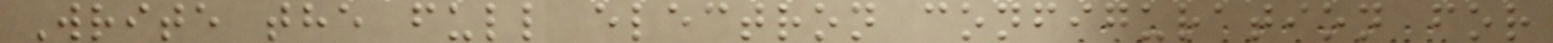Write the full electron configuration for
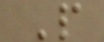P
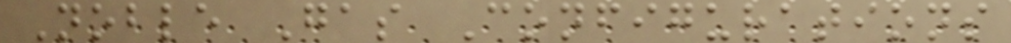Noble Gas Configurations
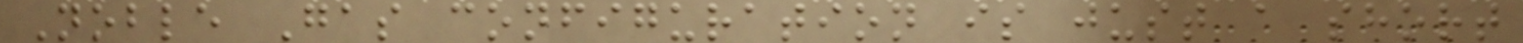Noble Gas configuration is just a short
